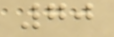70
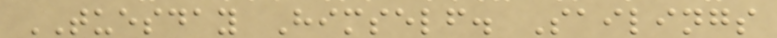TUESDAY Himself. Sailings
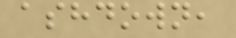ashdown,
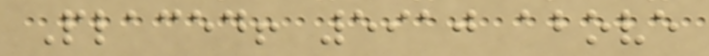Placed! 5910 above
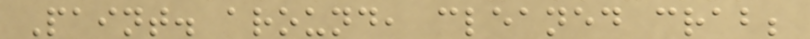Paint. around, cleaned crab;
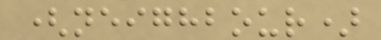(neighbour)
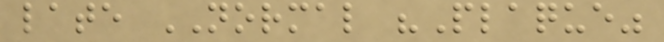late NORMAL "Plaque"
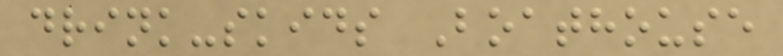drink-skids Boathouse
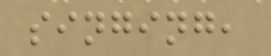singing,
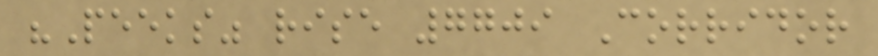"Peeks" rise 7709 Corridor
